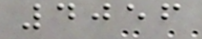4056
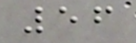56
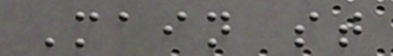Main st
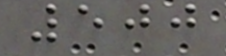500
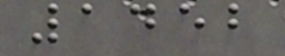1452
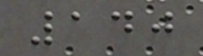140
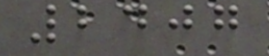2407
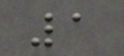1
